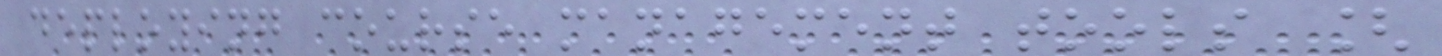deploying course management tools [
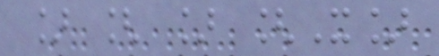] [ ] [X]
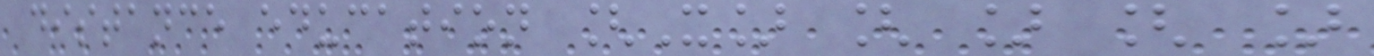distance education [X] [ ] [ ]
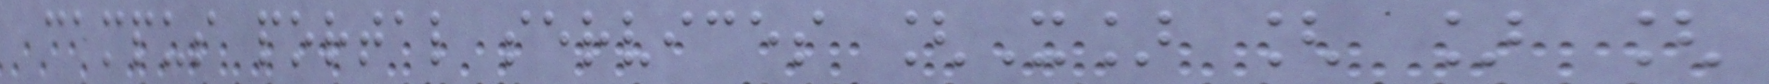campus portal services [X] [ ] [
